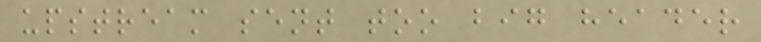upstream sent too big header
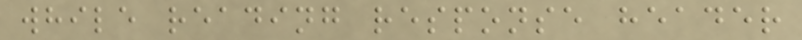while reading response header
